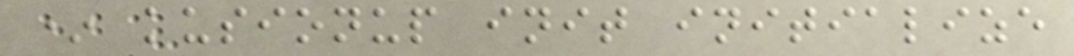* kusionup init initialize
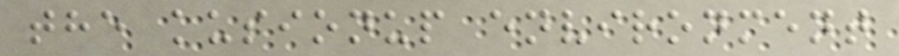the kusionup environment
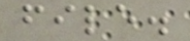file.
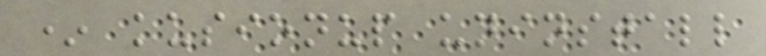* kusionup uninstall
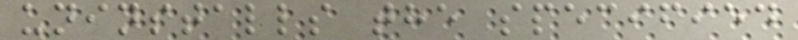uninstalls the specified
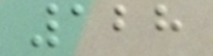128
